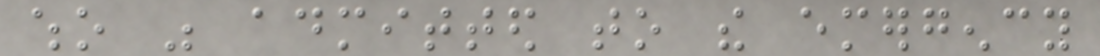who was admitted to the emergency
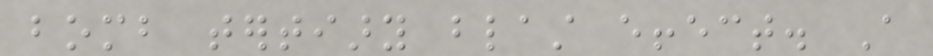bomb tertiary blast effect. A
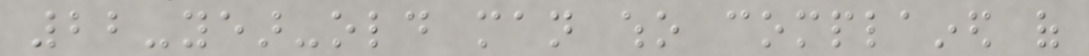22-year-old man who complained of
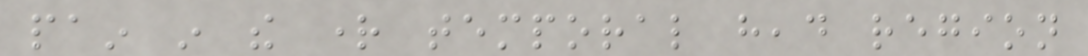pain in the right temporal head region
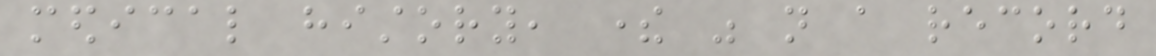medical history, there was not a record
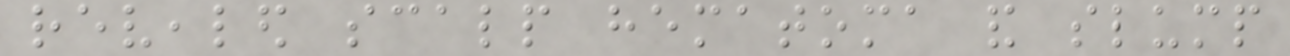revealed scalp hematoma and slump
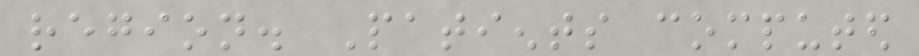region. Patients computed
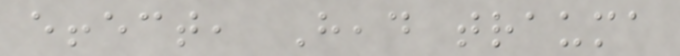effect, Head trauma
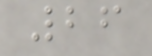26
